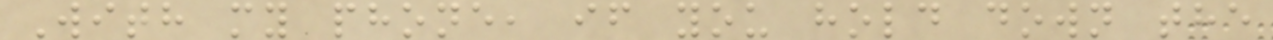With my phone, if you hold down the
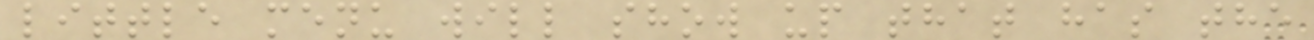little menu will show up that has the
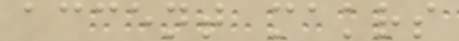accent makrs
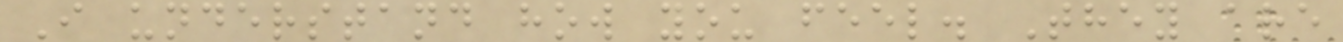I understand how you feel. They are
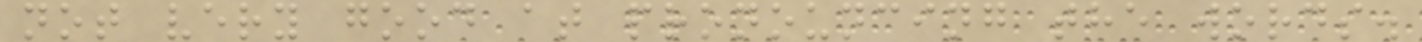not very good at pronouncing the words.
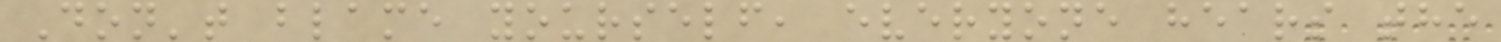Don't blame yourself, everyone hears the
